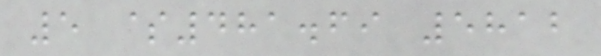5 $481.69 5812
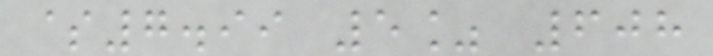$7.99 5% 608
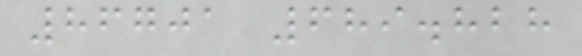86701 689.828
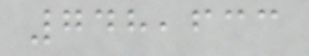748,633
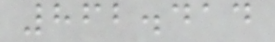862.414
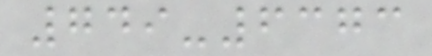749-6373
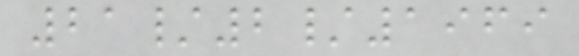21/2/1969
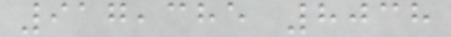917,385 8038
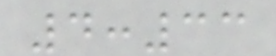4:33
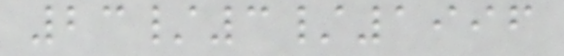23/3/1996
